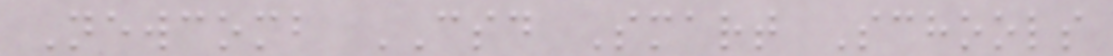Newcomb CSD Smart Schools
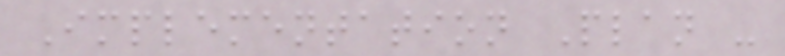Implementation Plan -
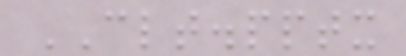CLT.pptx
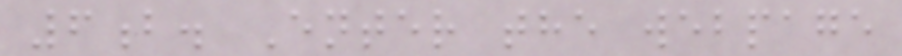6b. Enter the webpage
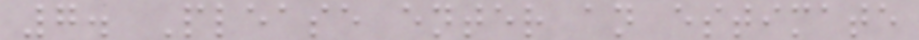7. Please enter an estimate
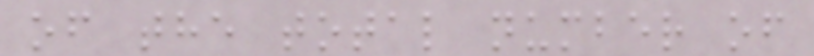of the total number of
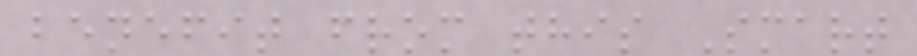benefit from this Smart
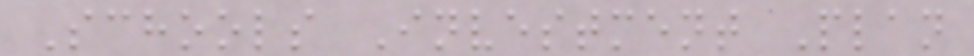Schools Investment Plan
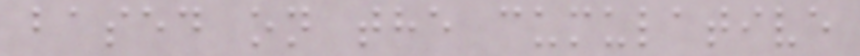based on the cumulative
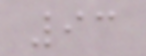93
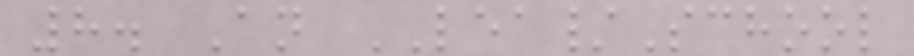8. An LEA/School
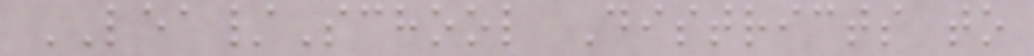LEA/School Districts to
